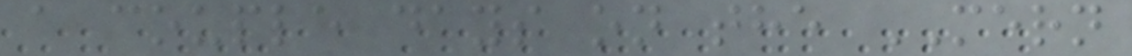a couple days on the MERN
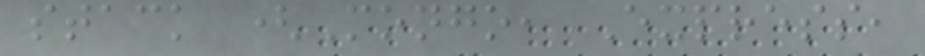stack (Mongo, Express,
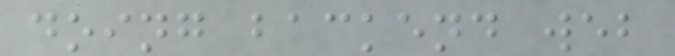doing backend web
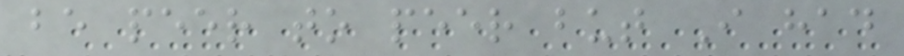be peer to peer but I had
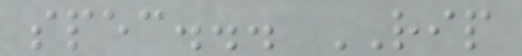spec... RIP
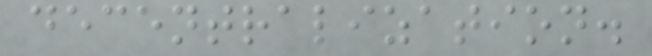decentralization.
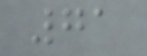71
